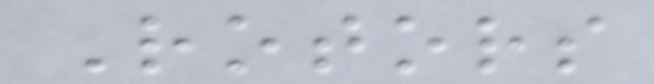Rotors
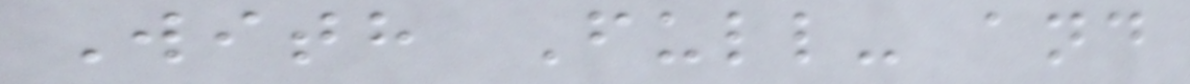With Full- and
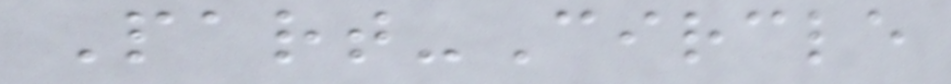Part-Circle
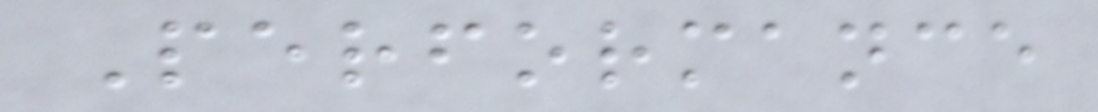Performance
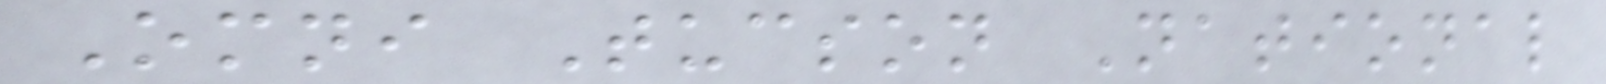Omni Tucson National
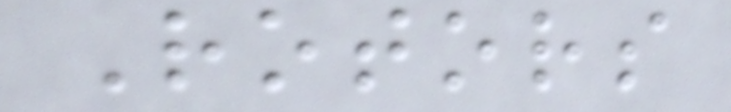Rotors
